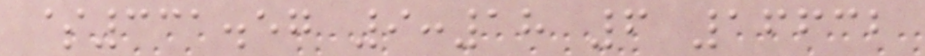$331.57 9:18 6 16632
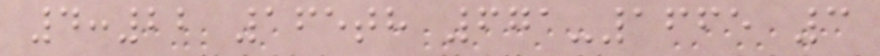4:22 165th 671-1665 3
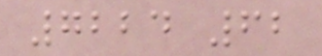7224 62
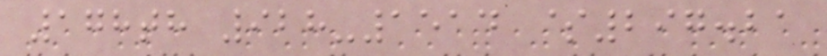178th 928-1514 $297.21
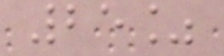25%
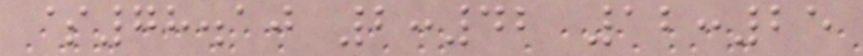$78.10 2:42 12:25
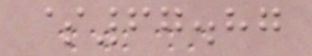$67.87
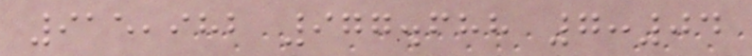915,982 977.688 7:04
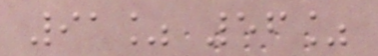91% 56%
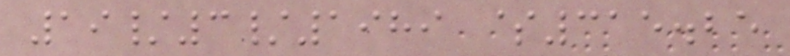19/3/1989 $315.25
